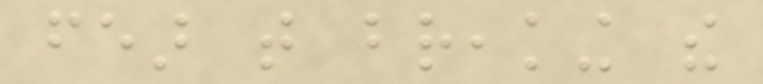fear that breaking the
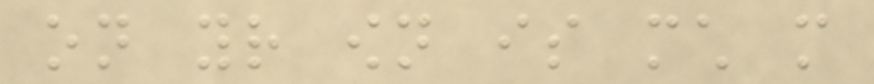on your own is much more
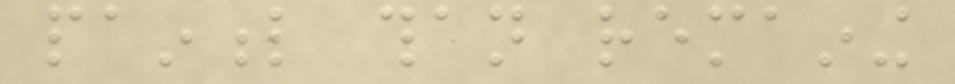painful than remaining
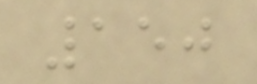150
